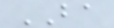BA
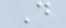D
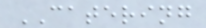CATERING
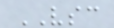VSC
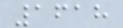1618
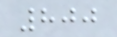800
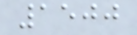1500
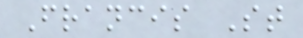Francis St
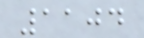1104
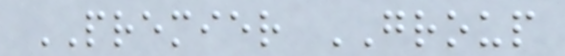PREMIER GROUP
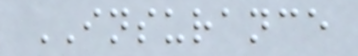INSURANCE
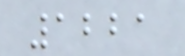1221
